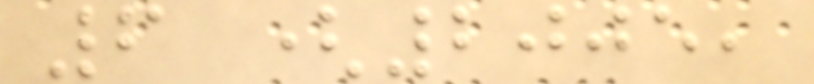6 (2005,
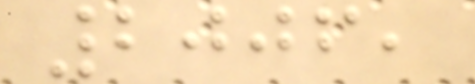2006,
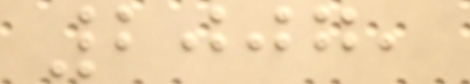2007,
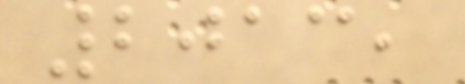2013,
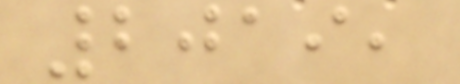2019,
